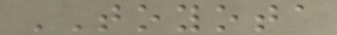TOYOTA
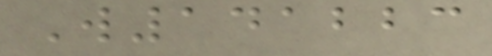W141223
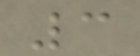3
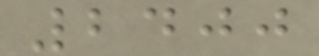2400
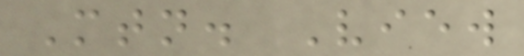Mtn. View
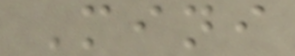Mini
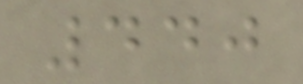440
